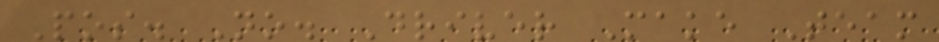Pos. No. Driver Make Team
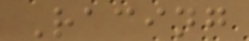Racing
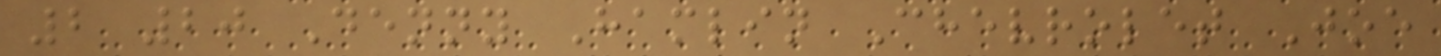2 20 Denny Hamlin Chevrolet Joe
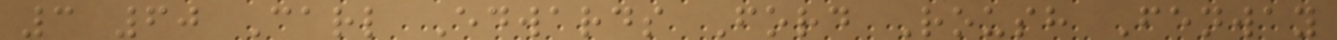3 60 Carl Edwards Ford Roush Fenway
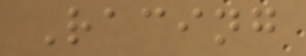Racing
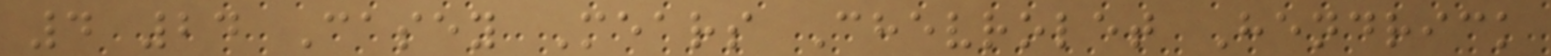4 24 Casey Mears Chevrolet Hendrick
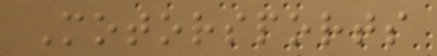Motorsports
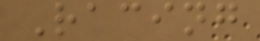Racing
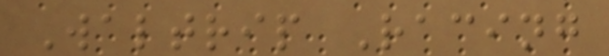Waltrip Racing
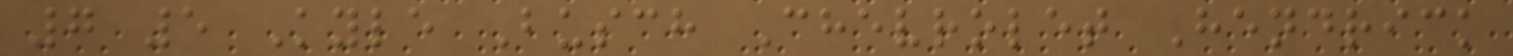7 5 Kyle Busch Chevrolet Hendrick
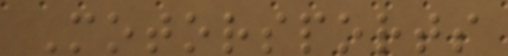Motorsports
